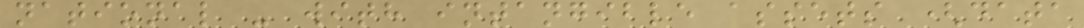national - with intangible assets (data
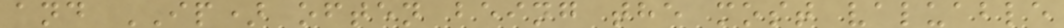and IP) often being the most valuable
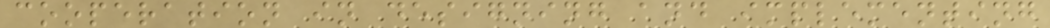cooperation in designing and implementing
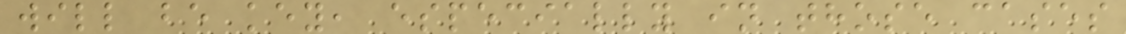will be key, especially in those cases
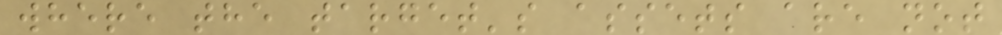where the target's assets are not
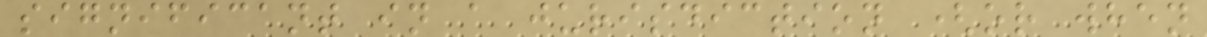significant in a jurisdiction (or when
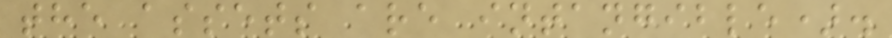the assets are intangible).
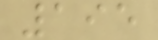195
